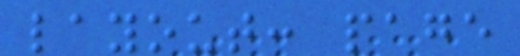layout: page
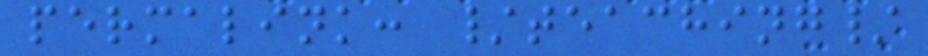permalink: /teaching/
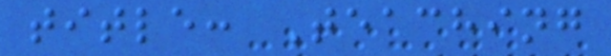title: Teaching
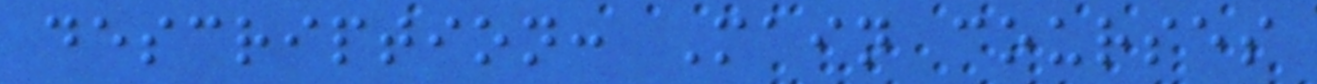description: Main courses
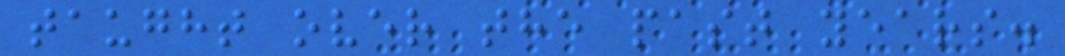taught over the past years.
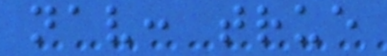nav: true
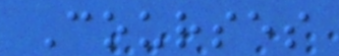Courses
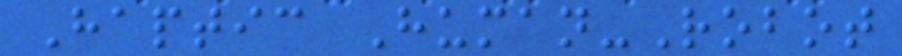Haptic Human-Robot
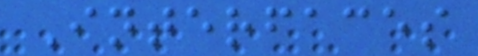Interfaces
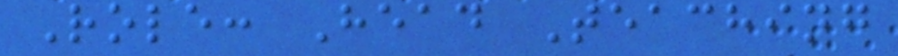Role: Head Teaching
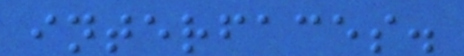interfaces.
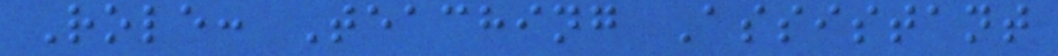Role: Teaching Assistant
